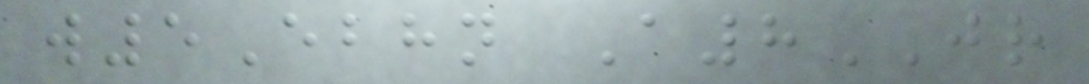w5Ebhn A8JR
